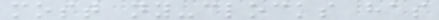most ny-clocks has
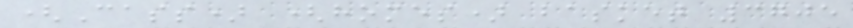(Cass) (homes) basket 3705
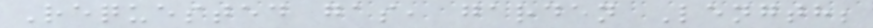Requested gas, garden Length;
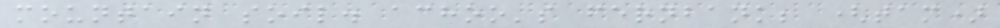mountain soil. achoo's fernbank; (tam)
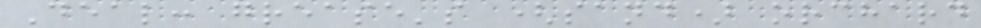Deal: grease's (sand) orchard
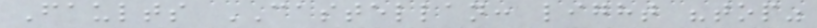Faults CASTELLAN: light "top"
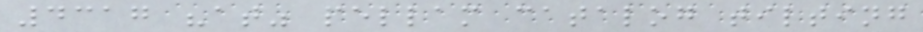4317 "at" pellam catalog tilting
